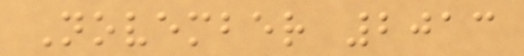November 2013
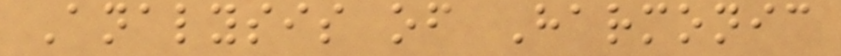Analysis of Harmonic
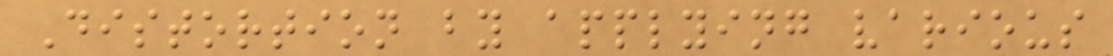Distortion by applying various
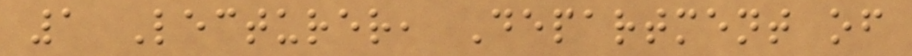1 Lecturer, Department of
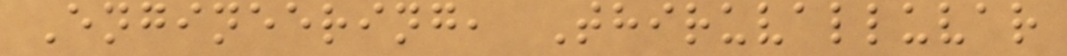Engineering, Thiruvalluvar
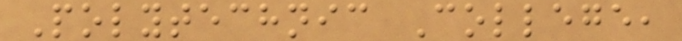Polytechnic College,
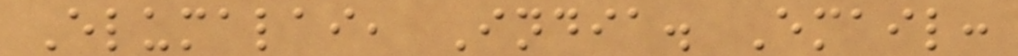Elumalai, India. Email:
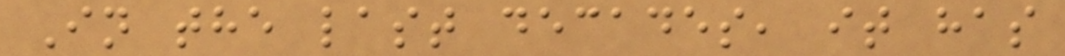In the last decades, it has
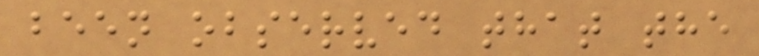been observed that the
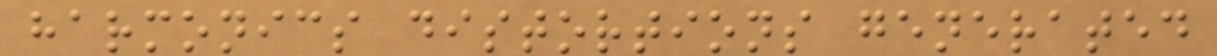harmonics distortions generated
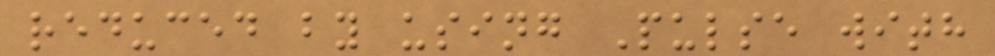reduced by using Pulse with
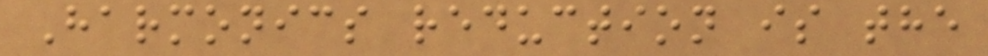Harmonics reduction is the
